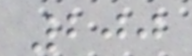200
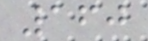160
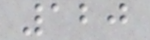120
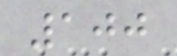100
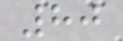80
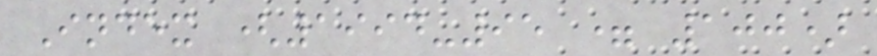Index (1994-95 = 100)
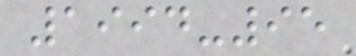1994-95
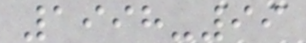1998-99
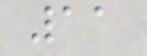11
